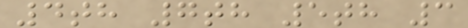4th 7th 5th 3
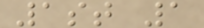1st 1
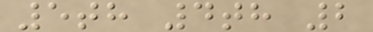5th 4th 2
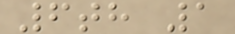6th 1
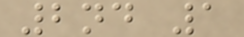2nd 1
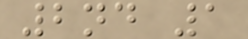2nd 1
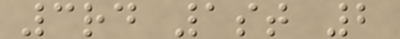3rd 1st 2
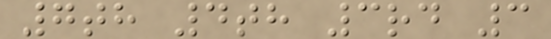7th 4th 3rd 3
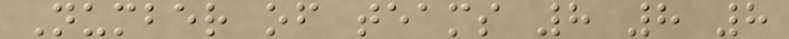Number of teams 8 8 8
